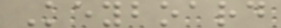Keyboard
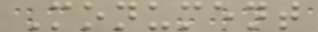Monument
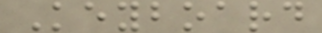Keyboard
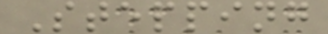Stepping
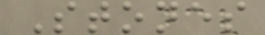Stones
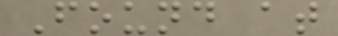Found at
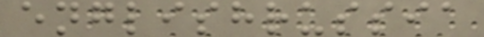englishrussia
